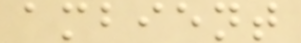ambient
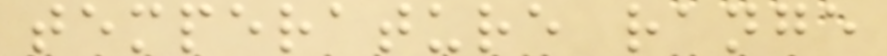temperature range
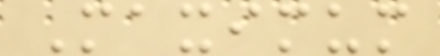Maximum
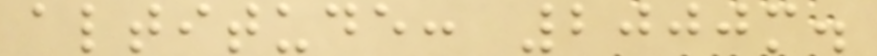altitude: 2000m.
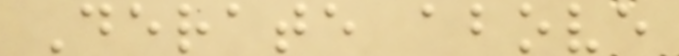Derate above
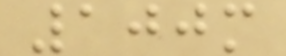100m
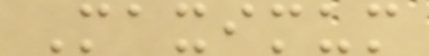Maximum
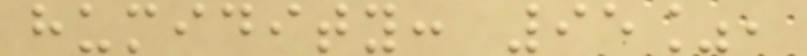humidity: 95%,
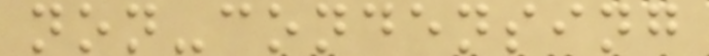non-condensing
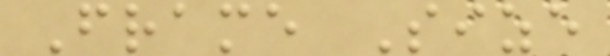Frame Size
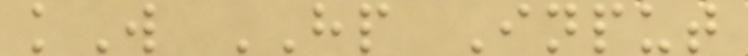kW HP Input
